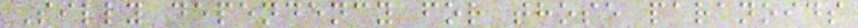Silly dependency for those paranoids
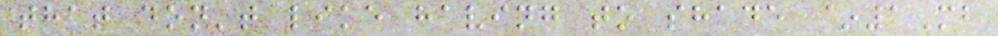that don't like having to shade ~1Mb
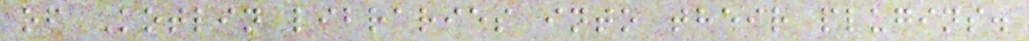of Kotlin libraries into their plugins.
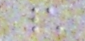\
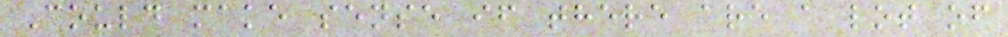Could make sense if there are a lot of
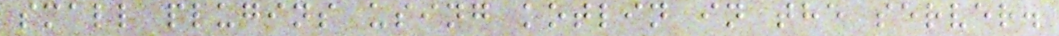small plugins using kotlin in the server.
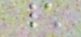\
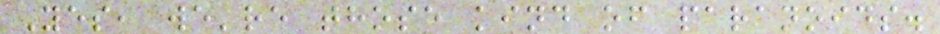Yes, we're those kind of paranoids.
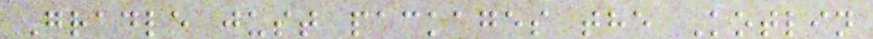Gradle just packages the Kotlin
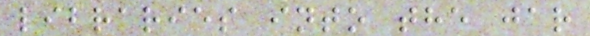libraries into the jar
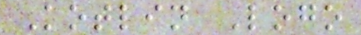Kotlin Logo
